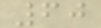60
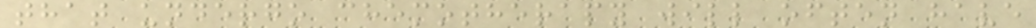that undergo chemotherapy will often have
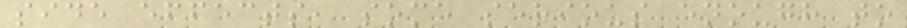side effects, some serious enough to
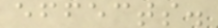effects.
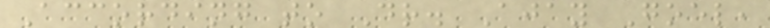According to Dr. Ajay Goel,
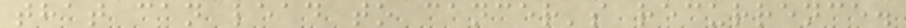that can lead to cancer's recurrence.
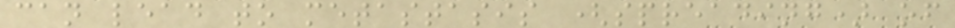can lead to metastasis (spreading) of
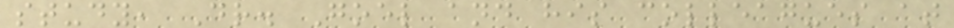study, Dr. Goel and his colleagues at
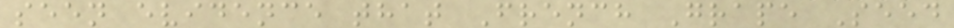seen evidence that French Grape Seed
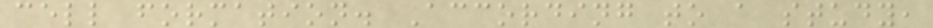cell formation. According to a study,
